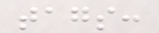tags:
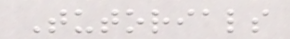Tutorials
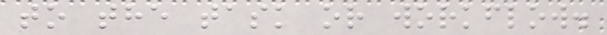to the task or workflow.
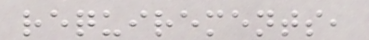requirements,
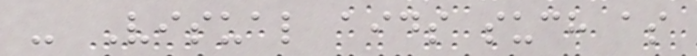- Visual aids such as
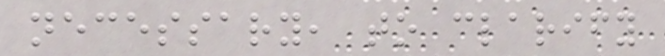necessary, to clarify
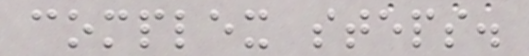complex steps.
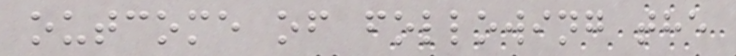outcome of following the
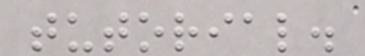tutorial.
